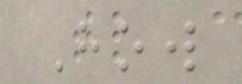How
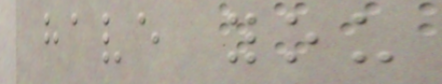have you
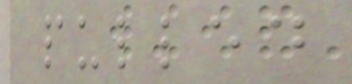pulled
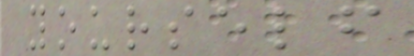yourself
